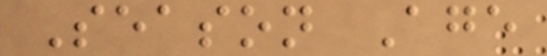Season Age
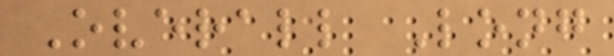Overall Long
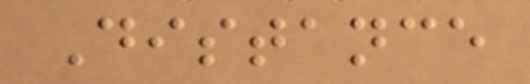Distance
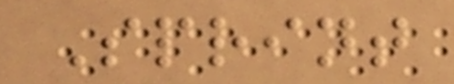Sprint
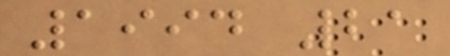1994 21
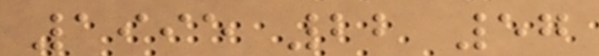1995 22 57
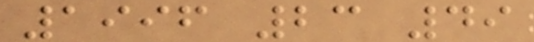1996 23 49
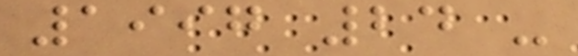1997 24 -
